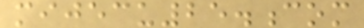mijecu25.com
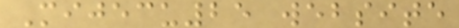Mijecu25 website
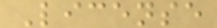License
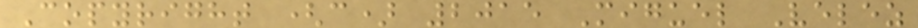Copyright (c) 2015 Miguel Velez
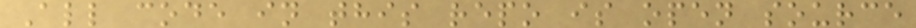All code in this repo is open source
